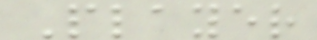Player
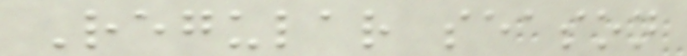Regular season
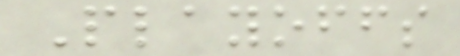Playoffs
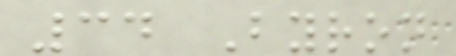34 Byron
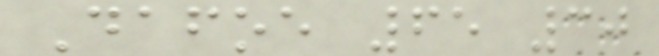Dafoe 65 30
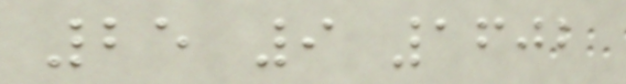25 9 1602
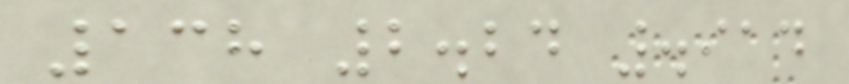138 2.24 .914
